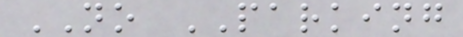NO PARKING
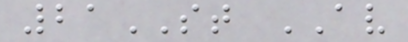21ST AV
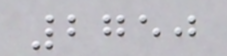2750
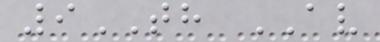9TH AV
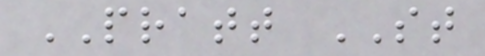PRATT ST
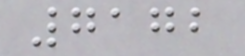7172
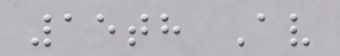15th Av
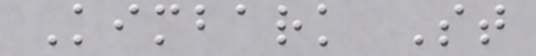Kimbark St
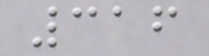316
